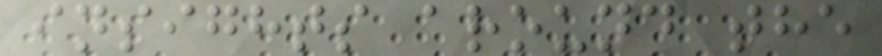insights around the
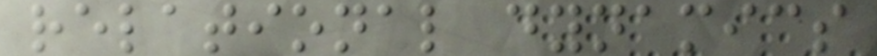relational dynamics
